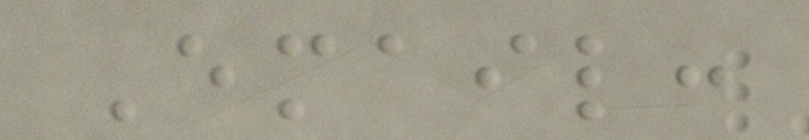Email:
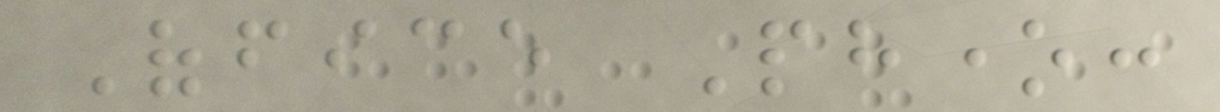Office Phone:
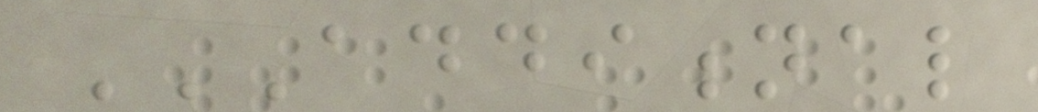ADDITIONAL
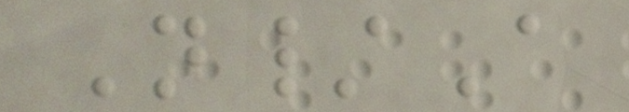N/A
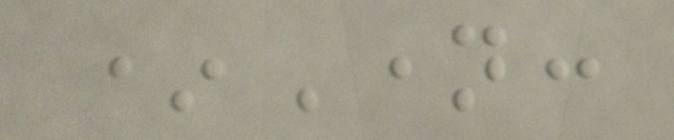*Name:
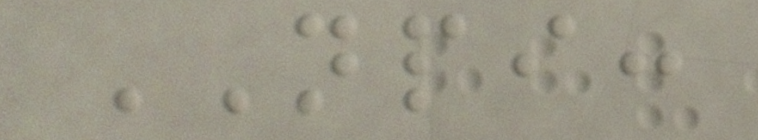NPI:
